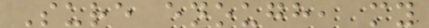Sure enough, my
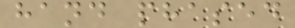hand phased
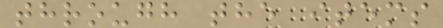through the items
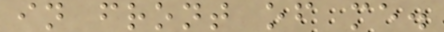in front of me.
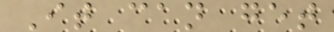It can get
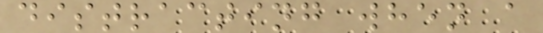distracting when a
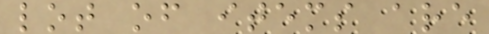lot of items are
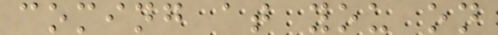coming at you on
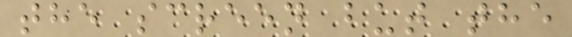the screen but the
